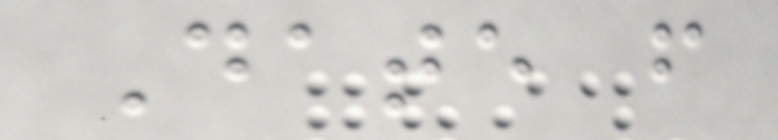Date from
